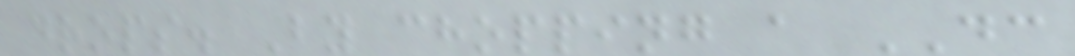drops. By chopping a DC
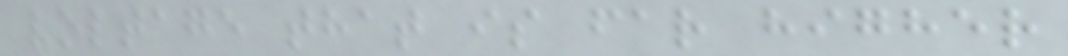voltage that is far higher
